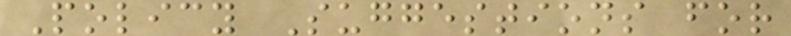Policy Suggestions for
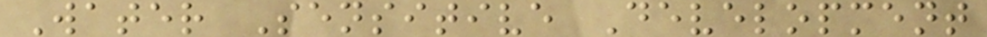Water Sensitive Development
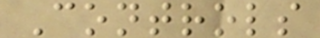Controls
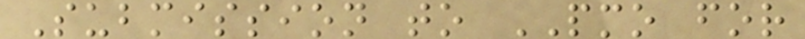Submission to PMO for
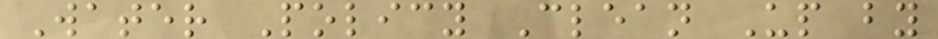Water Policy Clean Up by
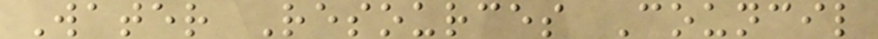Water Resources Council
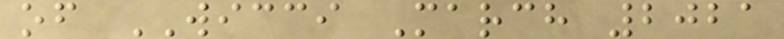of WICCI March 2021
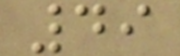49
